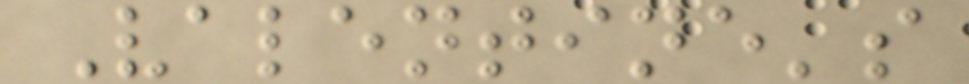Valentine's
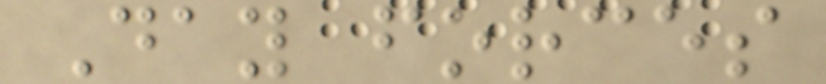Day forces
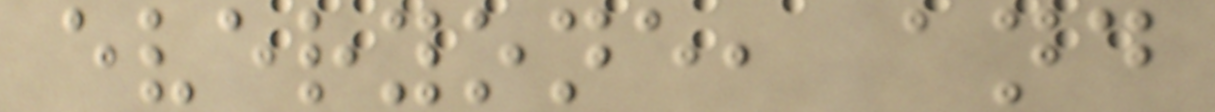everyone, and
